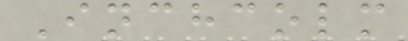Inchcolm
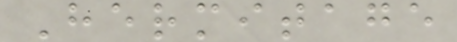Hermitage
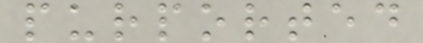purported
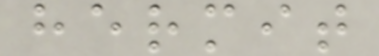hermit
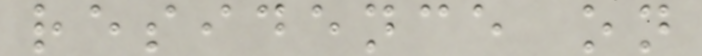residence on
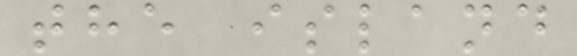the island
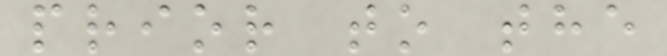prior to the
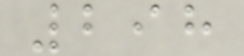298
